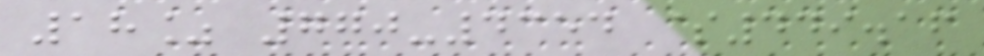18% 770-4354 $449.16
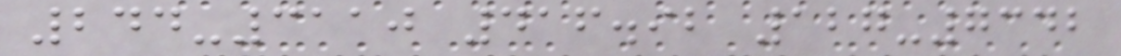244-3110 416.92 127-7342
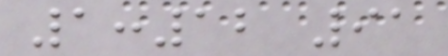1:12 91
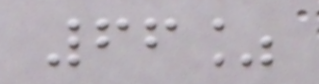66%
